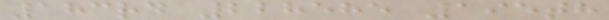183rd 228585 195th
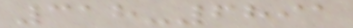318-6891
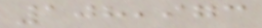108,973
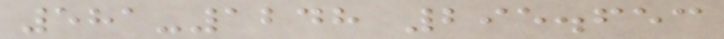581-1248 295.653
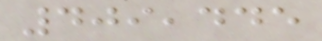409,445
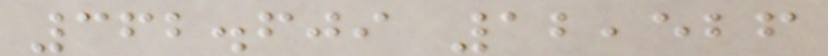362.609 12,526
